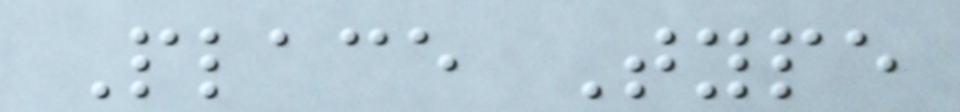Place Type
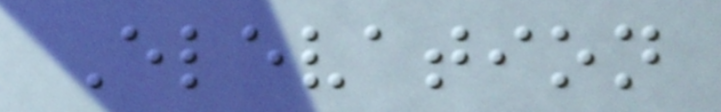Elevation
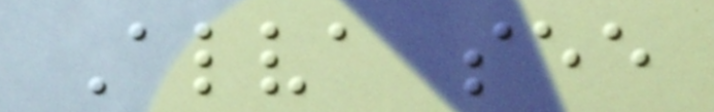Alva see
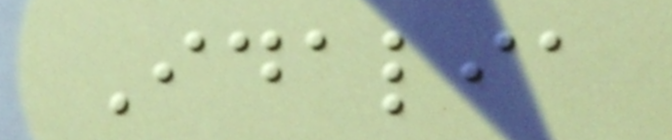Idalia
